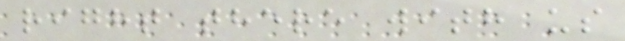right there with us
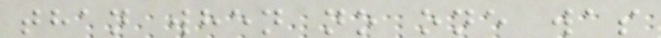than when no one was
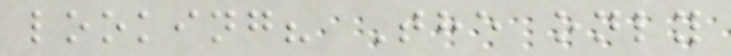looking? The only
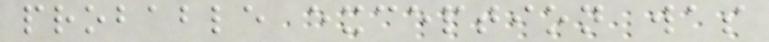probable exception was
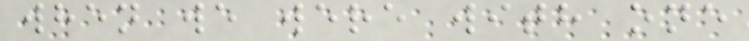when we were with one
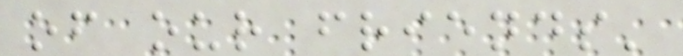of our friends'
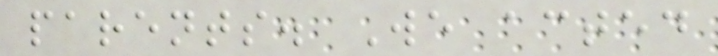parents. We acted
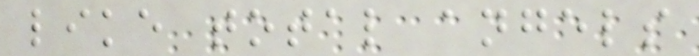like total angels
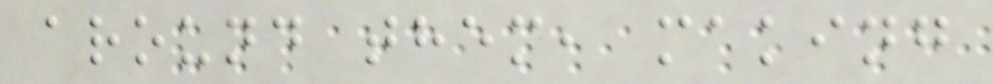around them, making
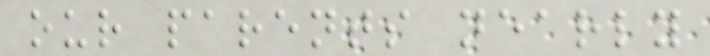our parents nearly
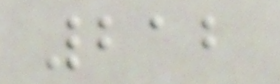212
